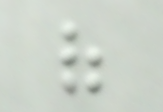of
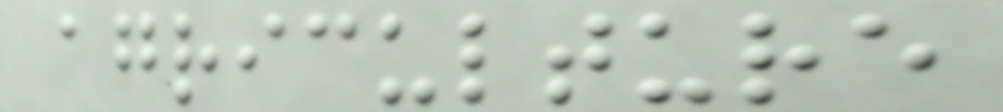agriculture
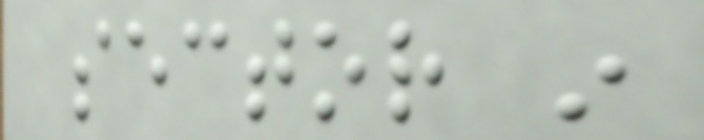sector in
